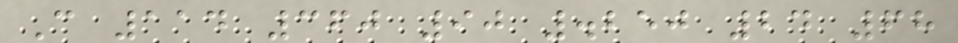C 114 360 90 .250 24 68
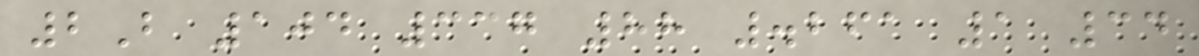2B 104 337 88 .261 1 34
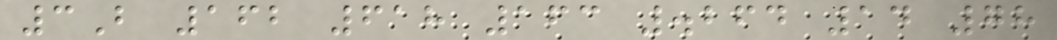3B 162 618 163 .264 14 78
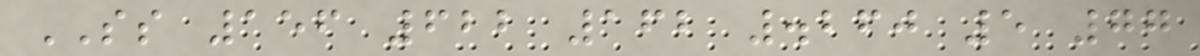SS 156 622 162 .260 5 77
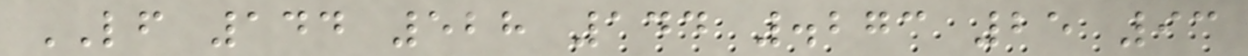LF 144 528 144 .273 25 93
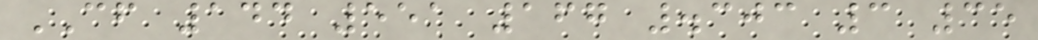CF 144 551 167 .303 3 35
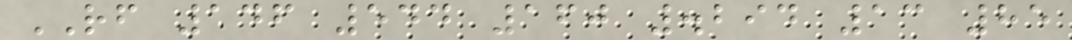RF 146 544 160 .294 13 85
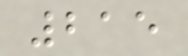215
